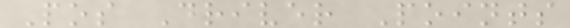Pos Driver Points
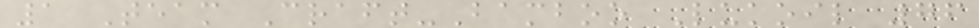1 Team Craft-Bamboo Lukoil 76
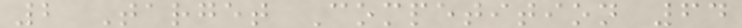2 Target Competition 64
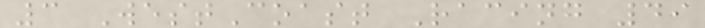3 WestCoast Racing 49
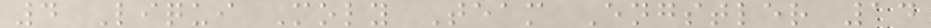4 Liqui Moly Team Engstler 14
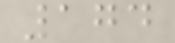174
